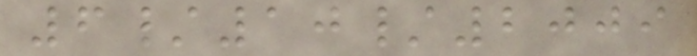6/10/2009
